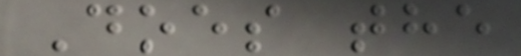Does the
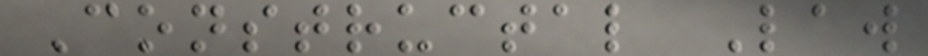Constructal Law
